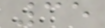35
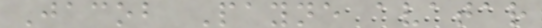Jacob Payne avatar
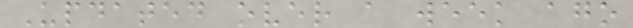Updated over a week ago
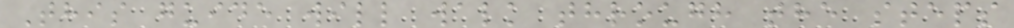This guide will walk through the steps
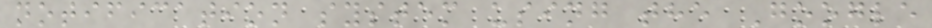notification system using the Google
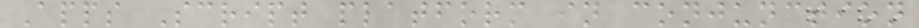Apps Script platform in conjunction
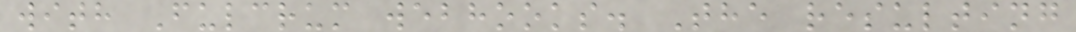with Fulcrum webhooks. The resulting
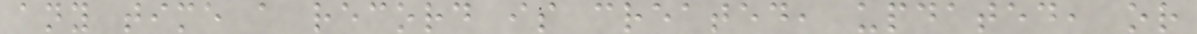any time a record is created, updated, or
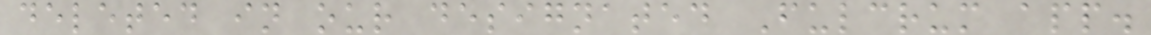deleted in our designated Fulcrum app.
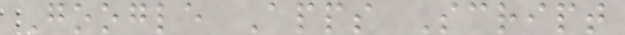Google Apps Script
